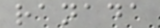ranada
